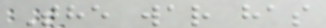The war has
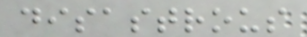disastrous
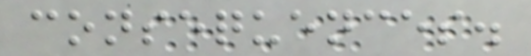consequences.
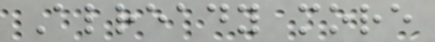Already more
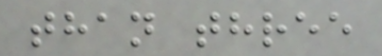than three
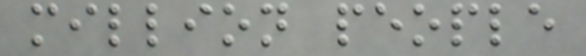million people
